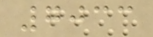7033
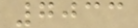7033
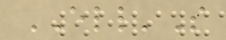ELL'S
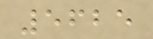5625
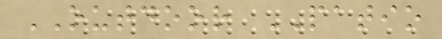OUTDOOR PATIO
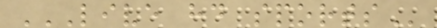LIVE HD SPORTS
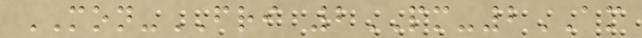MON-FRI 2PM-2AM
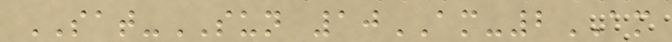SAT-SUN 10AM-2AM
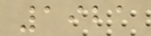1921
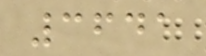3641
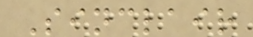Sinclair
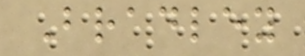Bradley
